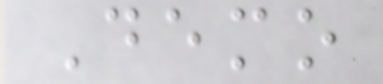Demo
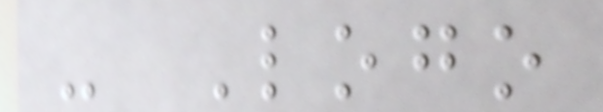- Logo
